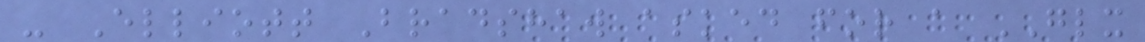- Elliott Bradshaw asked for a GLX
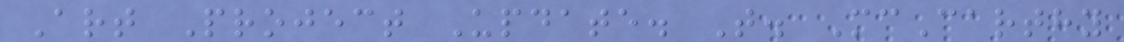Art Project Update. T. McCarthy
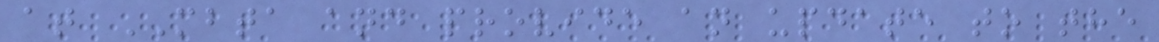at MBTA and provide an update to the
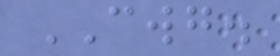CWG.
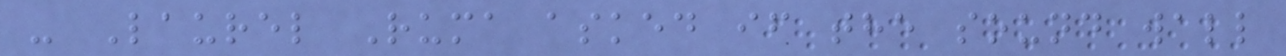- Laurel Ruma asked if the sound wall
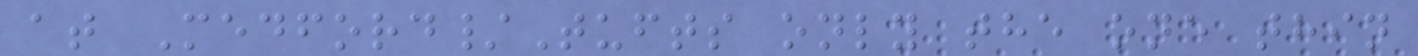at Medford/Tufts only the one thin
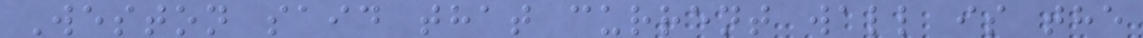Weston said that current wall is the
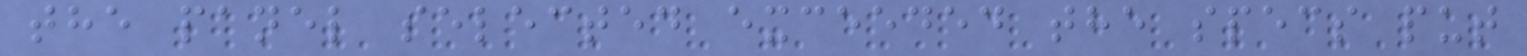the panel selected exceeded the specs put
